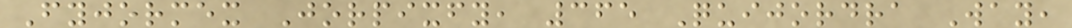Fyjormex Jorpixfy, 365 Quijordra Way,
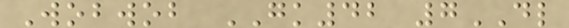Wobwob GK42 7DL
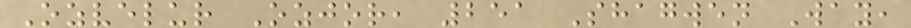Ozvelur Ozjor, 251 Shagwen Way,
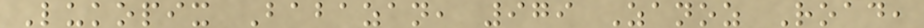Lukopix Babazan, 979 Zanoz Road,
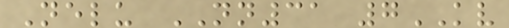Nelu NN31 7KV
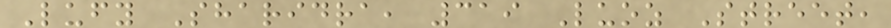Lufy Sharidra, 319 Luoz Street,
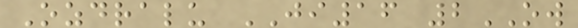Ozdralu JI16 2OW
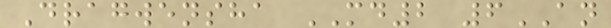Dragwensha MD2 6AN
